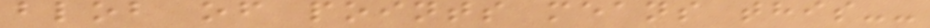blob of points means this--
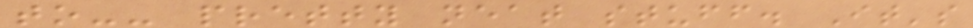to-- pretty neat stuff. It's
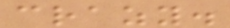crazy.
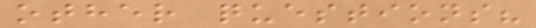other questions?
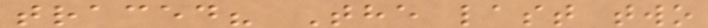traced? The last two
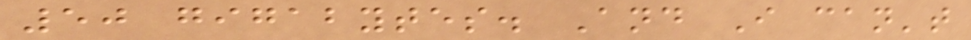50 gigabytes. And I can't
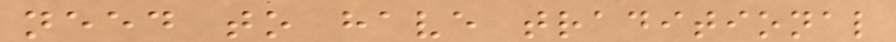need to have traditional
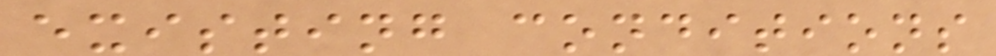existing conditions
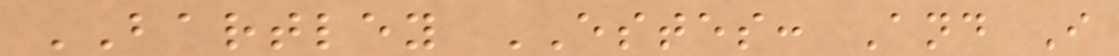BARTLEY ESTES: And I
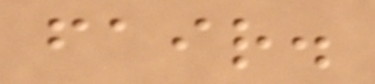fair.
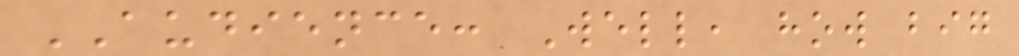AUDIENCE: Well, how big
